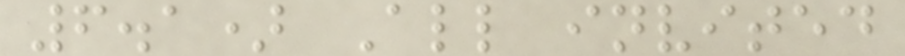6.1) All invited
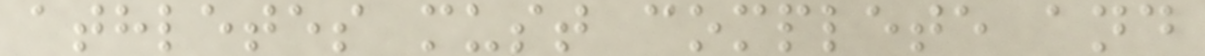athletes must complete and
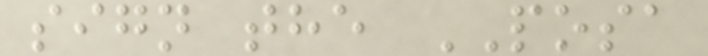sign the POSA
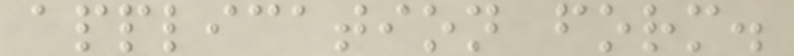application form.
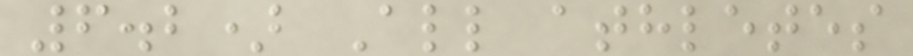6.2) All athletes
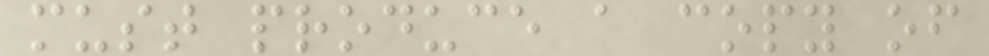must produce a copy of
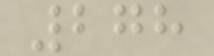278
